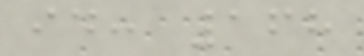id: 168
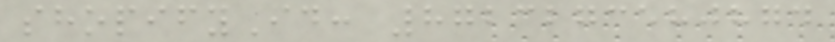shopifyId: 8723273580874
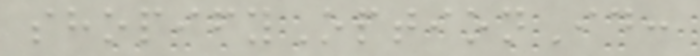shopifyOptionId:
